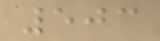503
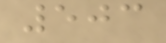503
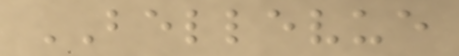BELLEVUE
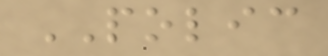POLIC
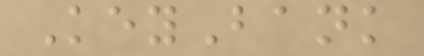KeyBank
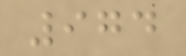974
